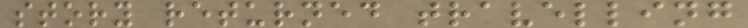story returned travelling
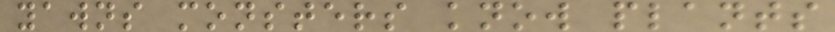yawns monsters know plants
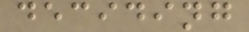deciding
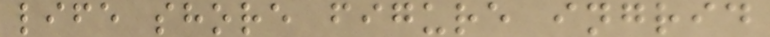life shore figure ingrid
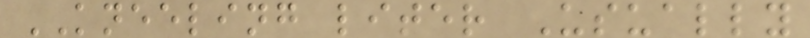KNEELING liter Usually
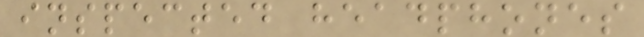inspected headphones
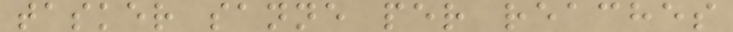tasker sanne per reaches
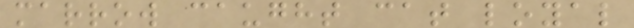marrow caught cat loyal
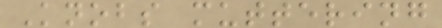Knobs muttering
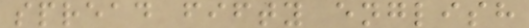spread fifty english
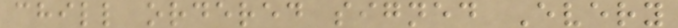chill ordered signed Every
